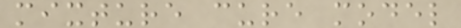mixture cure model
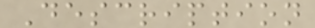Description
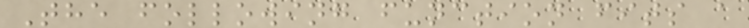The following function fits a
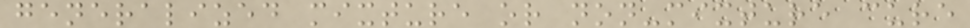generalized mixture or non-mixture cure
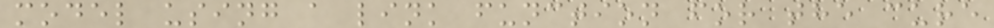model using a link function for the cure
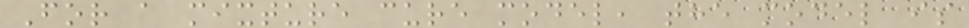For a mixture cure model, the model is
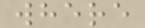where
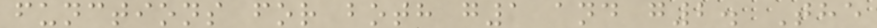functions for both g1 and g2. The
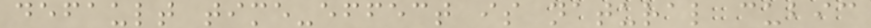default time-effect is natural cubic
